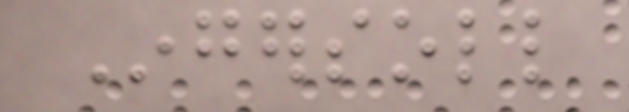Ingersoll
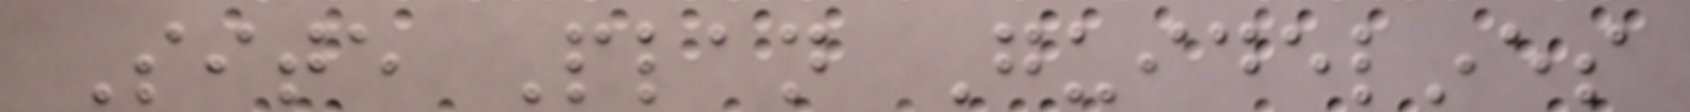Site Plan Guidelines
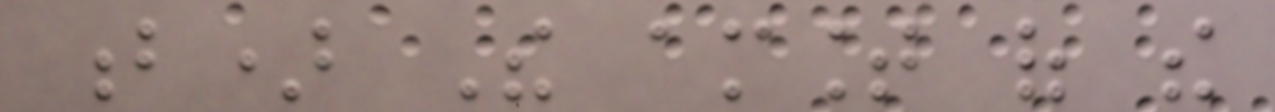b) The amount of the
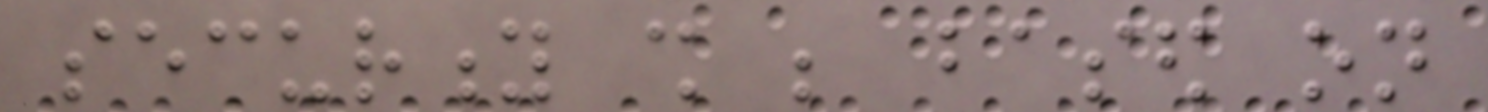security shall be based on
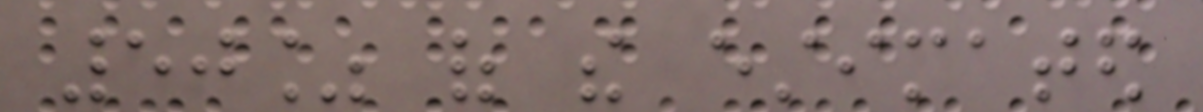50% of the estimated
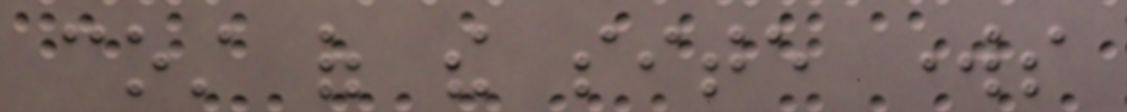cost of the site works
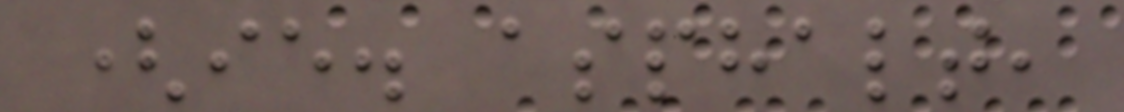(ie. asphalt,
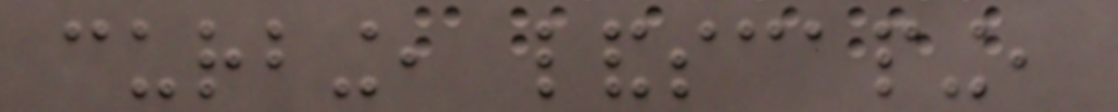curbing, landscaping,
